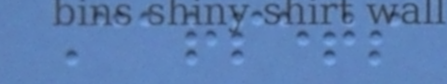Carpets
